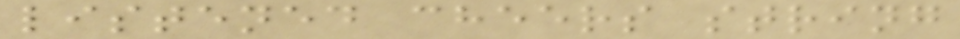listened cheers string
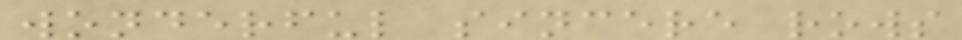wonderful sincere rows
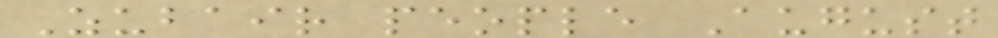Zubair people August
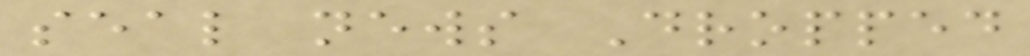seal news Dropped
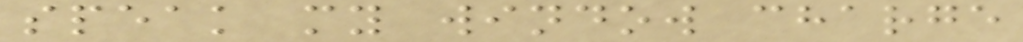speak my window charge
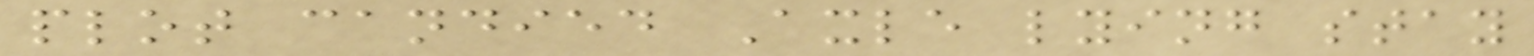plot candied Axle lying stay
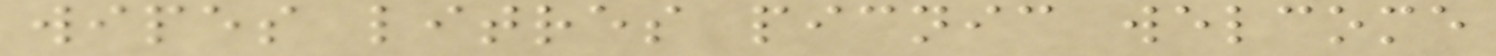wipes litres picnic welcome
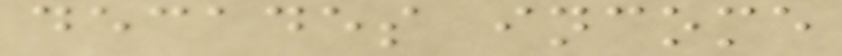decades income
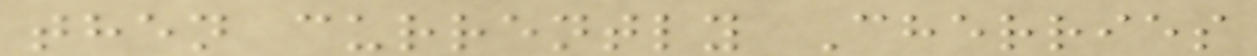then currently Cherries
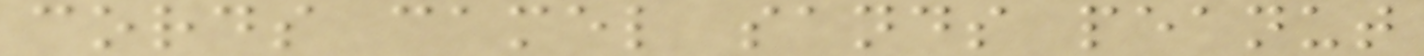cords camel sands peanut
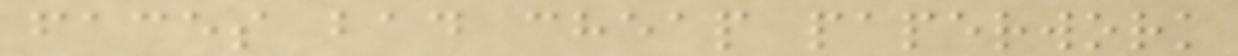faces bad cheap paperwork
